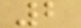2
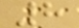8
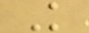K
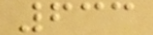633
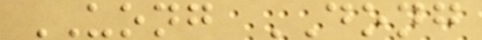UONG DONG
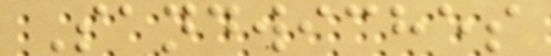Sandwiches
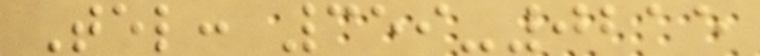Tel: 359-0215
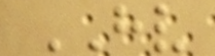HV
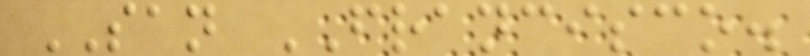SAN FRANCISCO.
